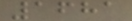1681
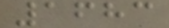1683
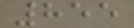855
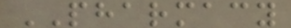PHARMACY
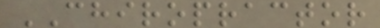CHIROPRACTOR
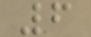6
